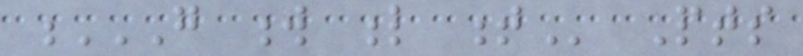G W L T Pts
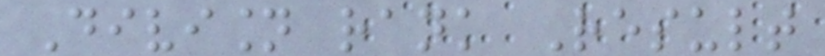Division rank Result
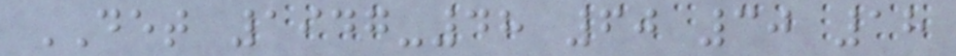DET 1947-48 60 30 18
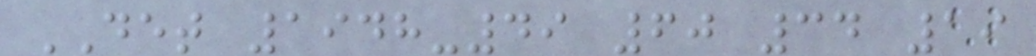DET 1948-49 60 34 19
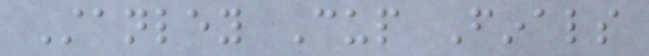Stanley Cup Finals
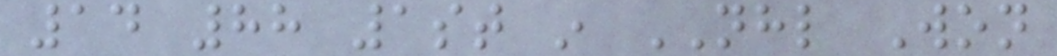14 88 1st in NHL Won
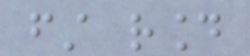first round
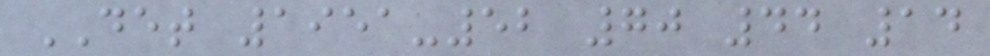DET 1951-52 70 44 14
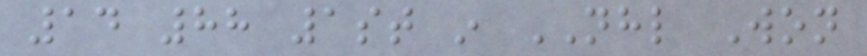14 88 1st in NHL Won
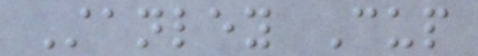Stanley Cup
